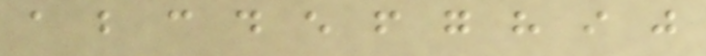a b c d e f g h i j
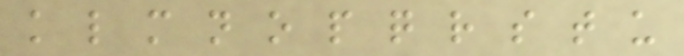k l m n o p q r s t u
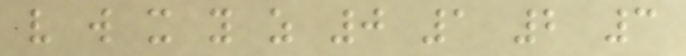v w x y z 0 1 2 3
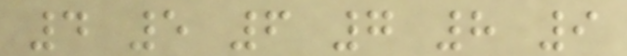4 5 6 7 8 9
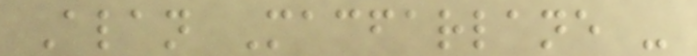Alan Macfarlane -
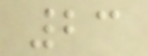23
